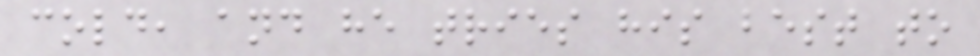cold, and he tries his best to
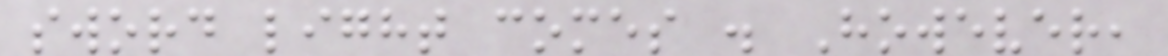sword light comes . However,
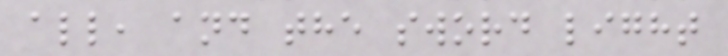all, and the sword light
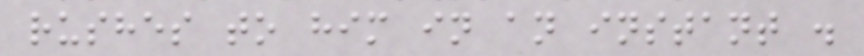rushes to him in an instant .
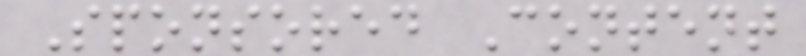Sponsored Content
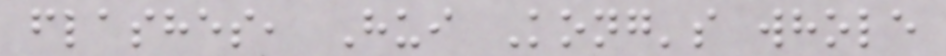flashes, Hui Kong's whole
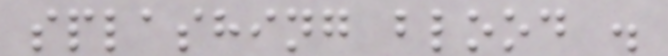splashing blood .
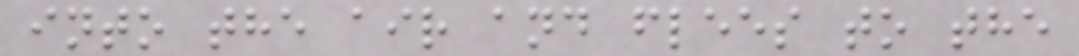into the air and flees to the
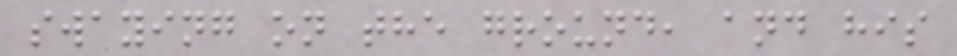swaying on the ground, and his
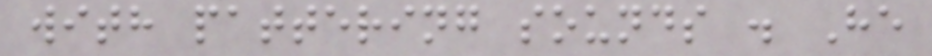with pattering sounds . He
